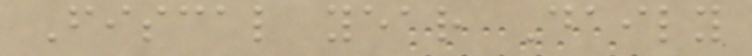Fiscal year Daily
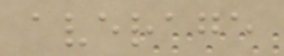average
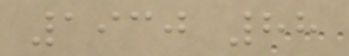1930 88
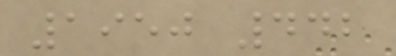1950 442
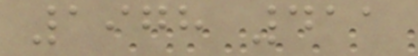1978 411
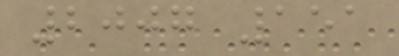2007 151
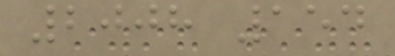2008 154
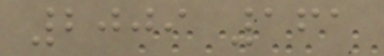2009 161
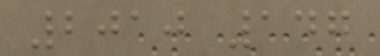2010 147
